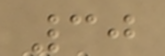30
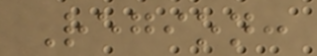Region:
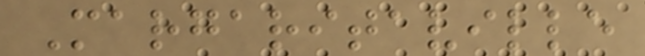Margaritaville
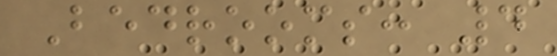Bedrooms: 4
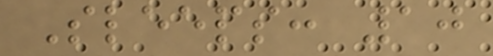Sleeps: 10
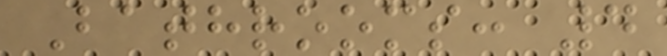Bathrooms: 4
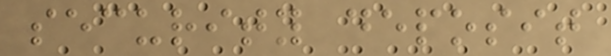security deposit
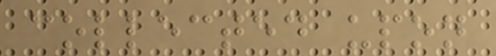collected upon
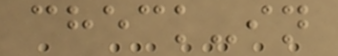check-in
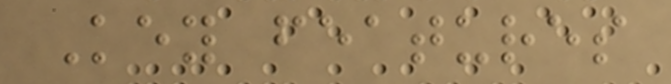Key features
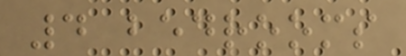4 bedrooms
